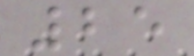25
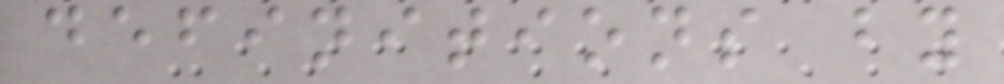definitions by
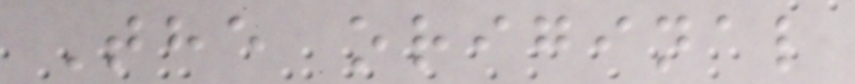The original
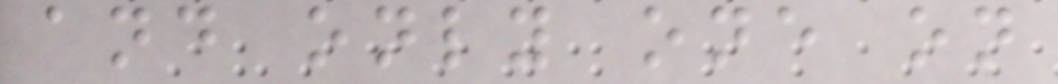and only one on
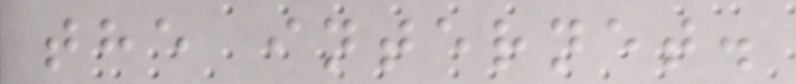the internet.
